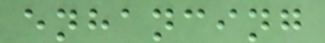enhancing
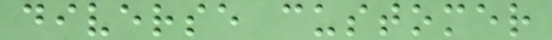diverse customer
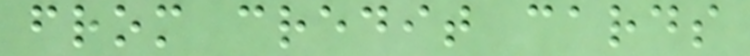from credit cards
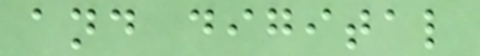and digital
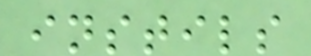instils
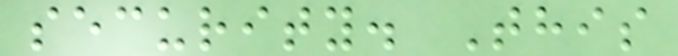security. This
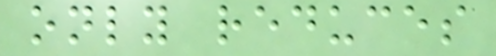only reduces
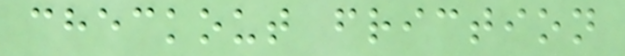checkout friction
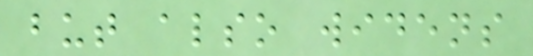but also widens
